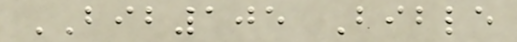BIB105 Bible
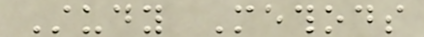Study Methods
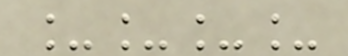____
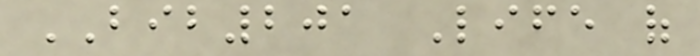BIB201 Life of
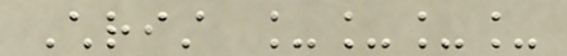Christ ____
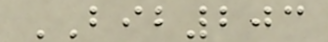BIB203
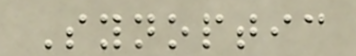Synoptic
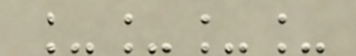____
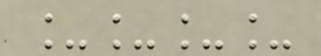____
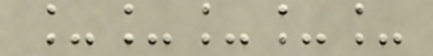_____
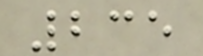235
